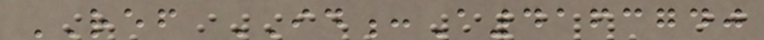REF ID:A4163740
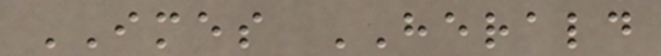IMES HERALD
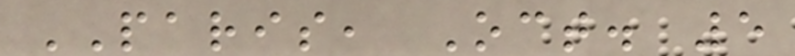PARIS, Oct. 5
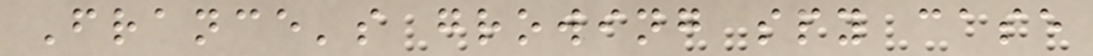France's growing spy case
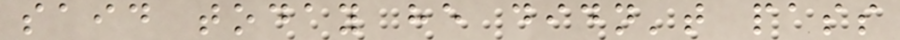said today he didn't pass
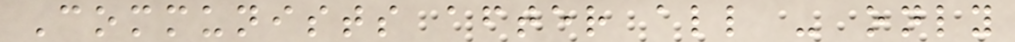Communists after all - only
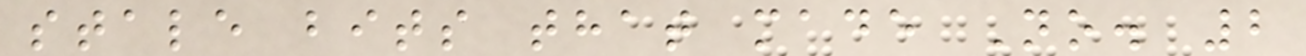stale bits that made No. 2
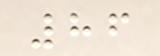86
